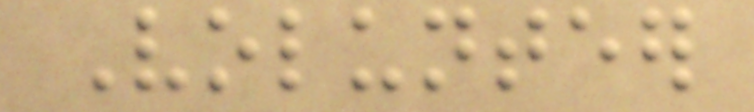Volunteer
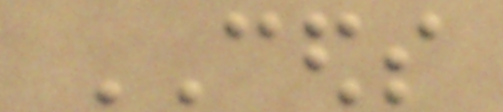CEDS
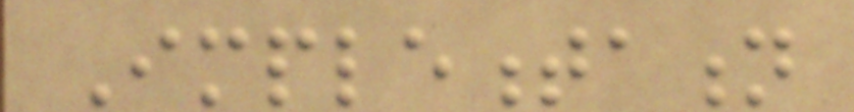Implementation
